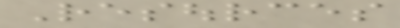Resources
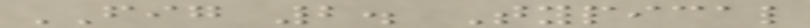FIG 2. Typical
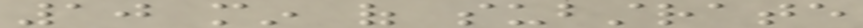10 min of substrate
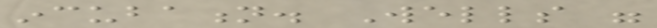incubation. Wells were
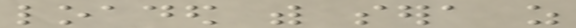loaded with sera as
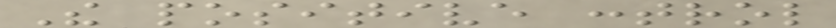The positive control
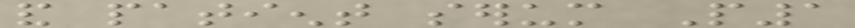and patient serum P1
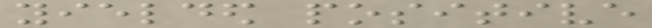yielded positive
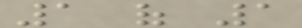1 of 1
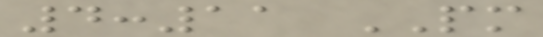4:11 PM
